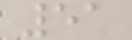51
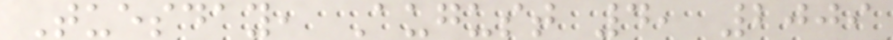Tuesday, August 4, 2009
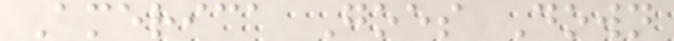America Goes Down
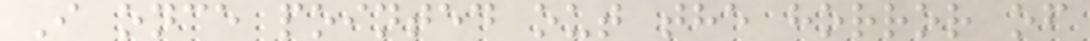I once pointed out the horror of
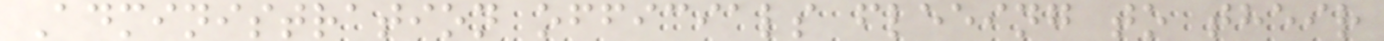Administration officials fleeing to their
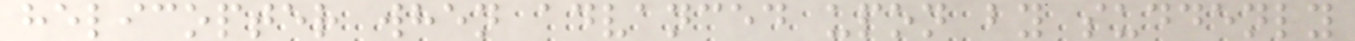helicopter when advanced upon by suddenly
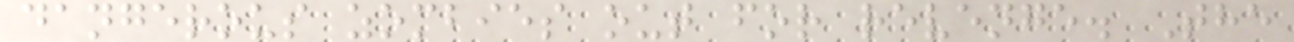dangerous zombies out for revenge. The
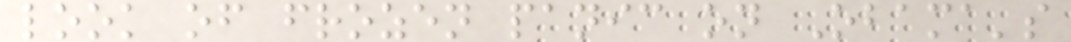look of frozen panic on Obama's
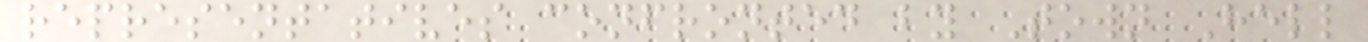representatives confronted by Town Hell
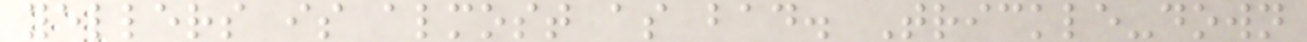yellers is almost as bad. Trickle-down
